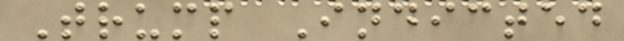Trump Indicted
